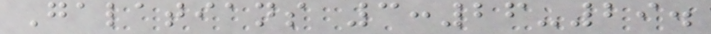Galatians 3:26-29.
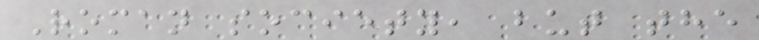Roman society, but the
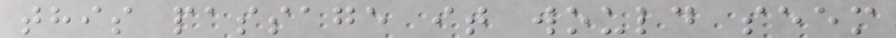this passage it would seem
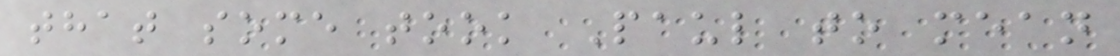that some took Paul to mean
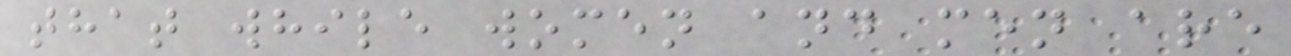that while women and men are
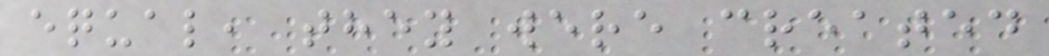equal, they were created
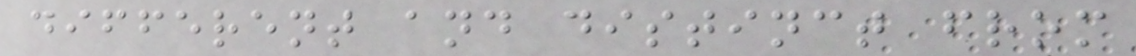different and distinct from
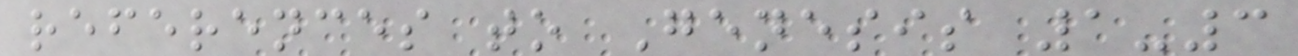references to Genesis 1-3
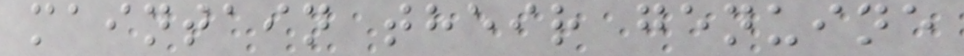maintain their genuine
